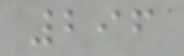296
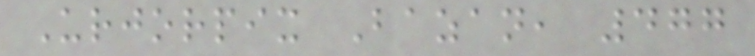Urjorpix Bazan, 477
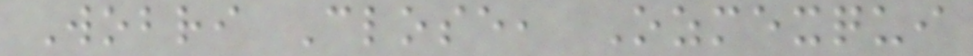Wobri Close, Ozmexqui
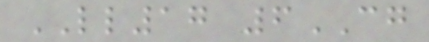LL17 6CG
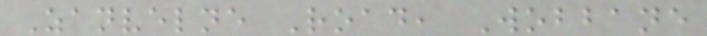Zanvelne Road, Wobbane
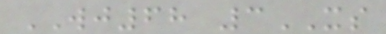WJ68 3XS
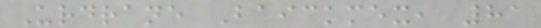Urdrane Baickmex, 81
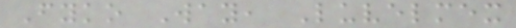Fyko Way, Luvelmex
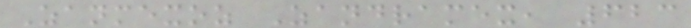Zanmexoz Zandramex, 623
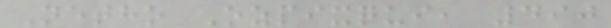Netho Ozpixqui, 490
